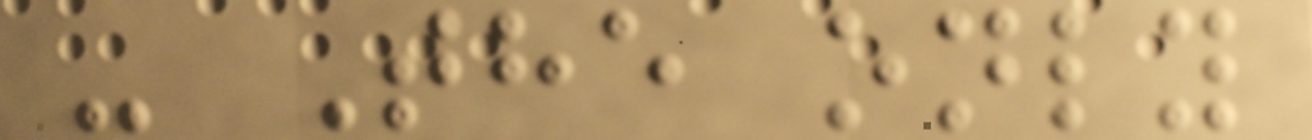- The only
